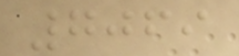7069
